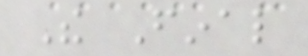The Final
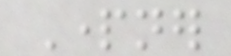Partner
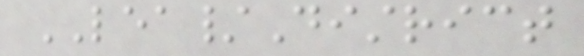LEA/District
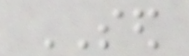SED
